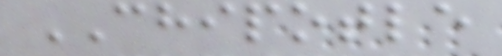CHIPOTLE
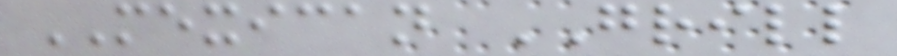MEXICAN GRILL
